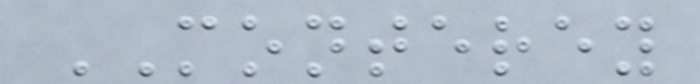MONTEREY
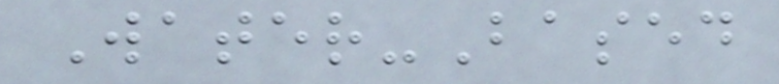Water-Based
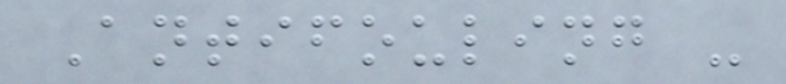Antifouling -
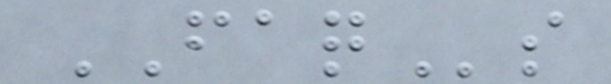FAQs
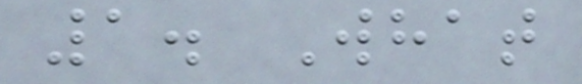1. What
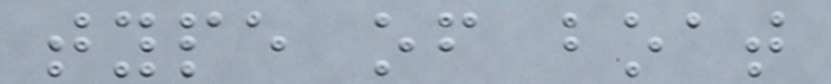type of boat
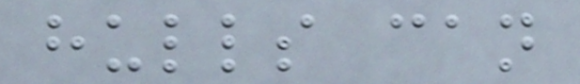hulls can
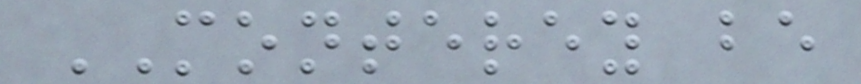MONTEREY be
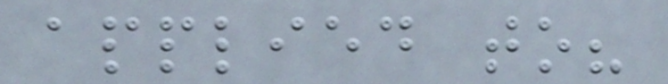applied to?
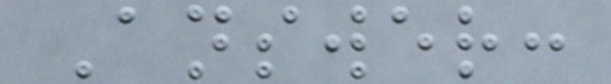Answer:
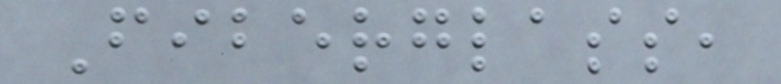Fiberglass,
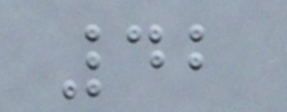42
